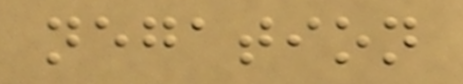negation
